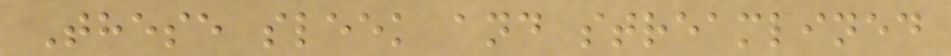These sleek and streamlined
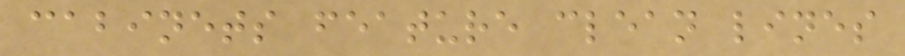cabinets feature clean lines
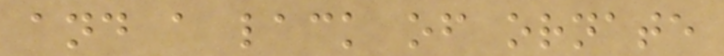and a lack of ornate
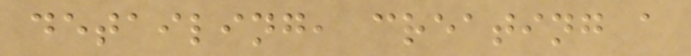detailing, creating a
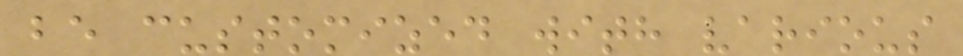be customized with various
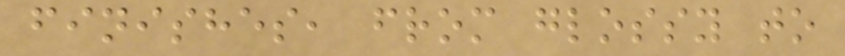finishes, from glossy to
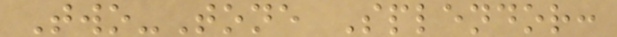Two-Tone Splendor:
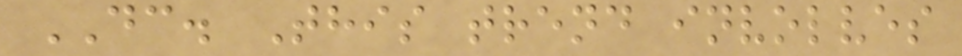DC. This trend involves
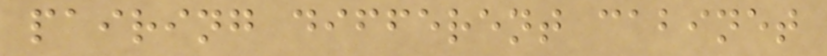pairing different cabinet
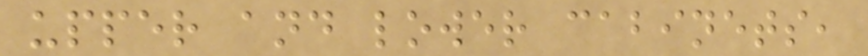upper and lower cabinets,
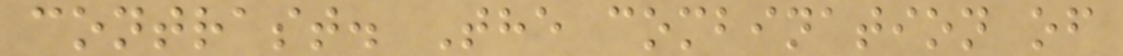contrast. The combination of
